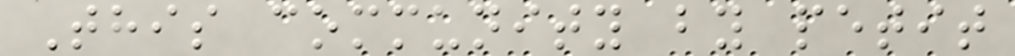This community by petit
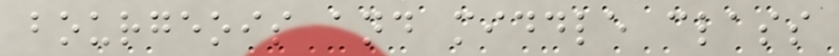bourgeois and middle class
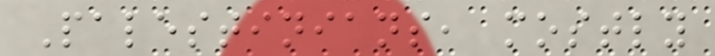Palestinians, mostly
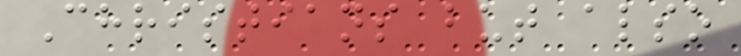Christians but also
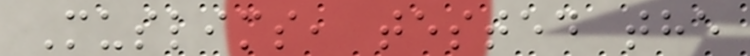Muslims, tested the
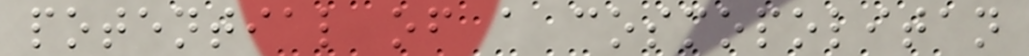potential of a cosmopolitan
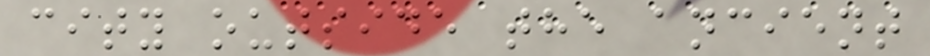city outside the ancient
